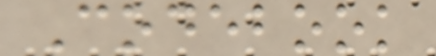Codebook
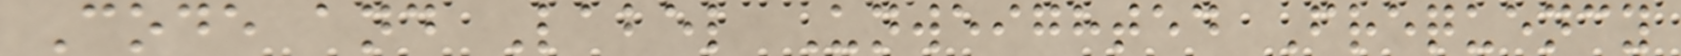Code and Label Unweighted Frequency
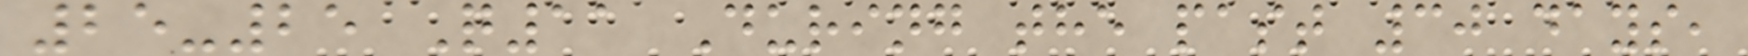25-25 Q11 During the past 30 days,
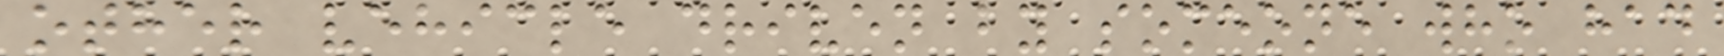other vehicle driven by someone who had
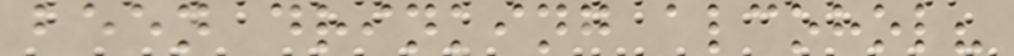been drinking alcohol?
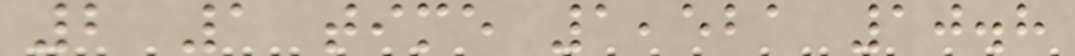2 1 time 1,521 10.8
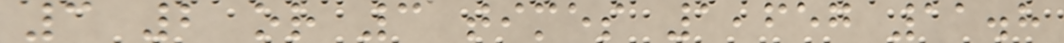3 2 or 3 times 1,657 11.8
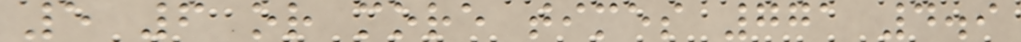5 6 or more times 771 4.9
